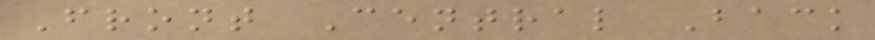Front Central Back
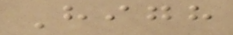High
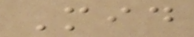Mid
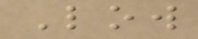Low
